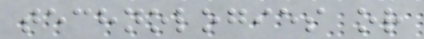technologies or
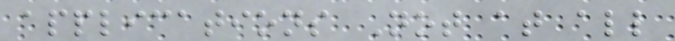applications Not at all
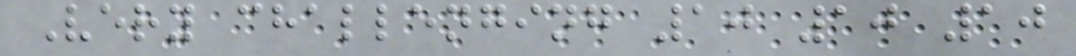Very challenging 10 10 10
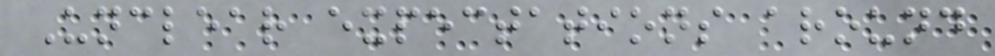Unclear expectations around
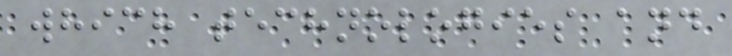which technologies and
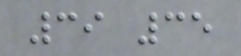39 35
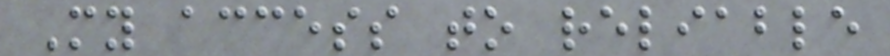My access to reliable
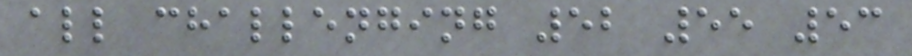all challenging 52 55 53
